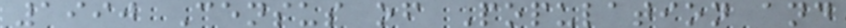1990 Census of Population and
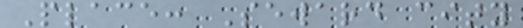Place: Seward city
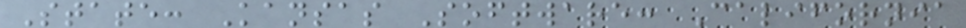State: Kansas Software: California
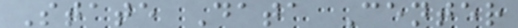State Data Center
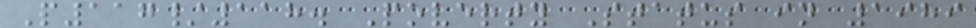P117/118. Poverty Status in 1989
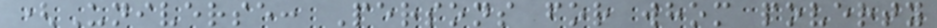(Universe: Persons for whom poverty
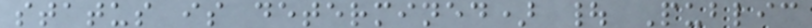status is determined) | Public
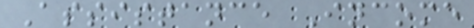Assistance Income
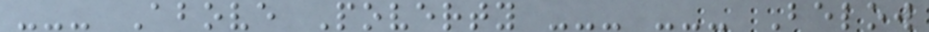--- Above Poverty --- --- Below
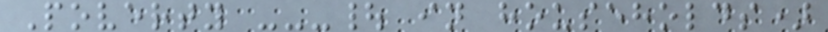Poverty ---| in households)
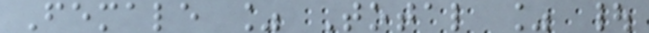Female % Total % |
